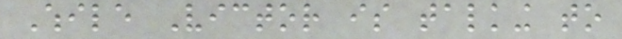While Victor is talking to
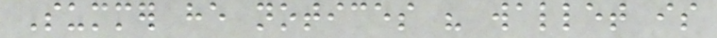Summer he notices his wallet is
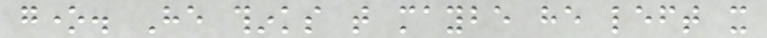gone. He thinks that maybe he left it
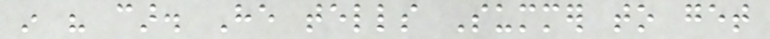in his car. He tells Summer to get
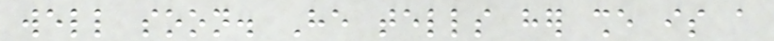well soon. He tells her she is a
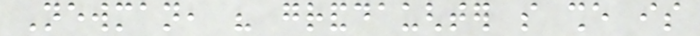Newman, his granddaughter so she is
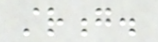strong.
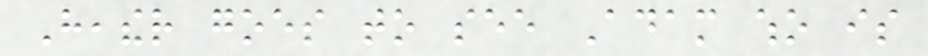Heather goes to see Adam who is
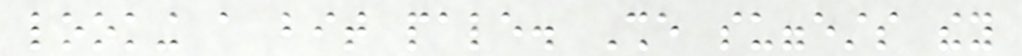looking a bit pale. She suggests they
